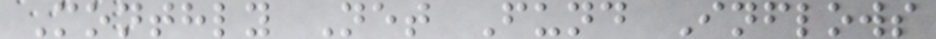Monthly Net Fund Inflows
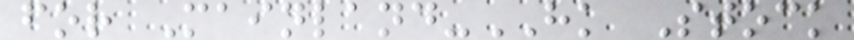for Mainland-HK Stock
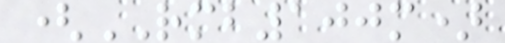(RMB100m)
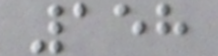158
